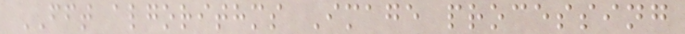FFT algorithms Image processing
